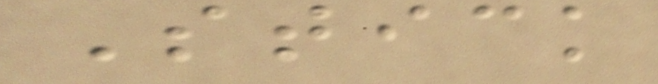Stick
